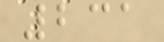231
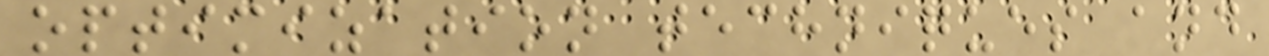optimization techniques and
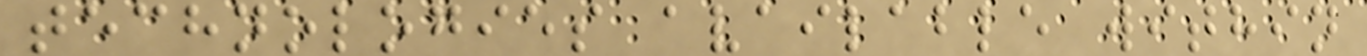technologies available within
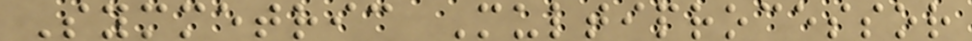Symmetric Multiprocessor
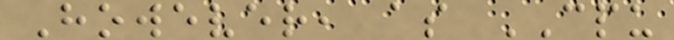However, as CPU
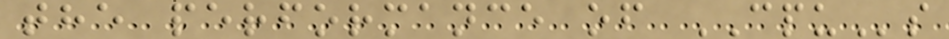the performance of CPUs
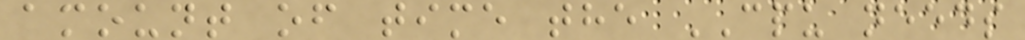amount of time the CPU needs
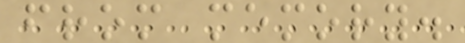from memory.
